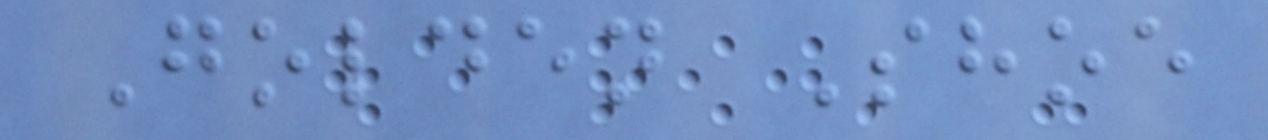Golden Shoe
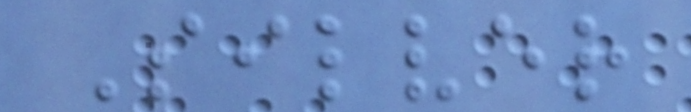Silver
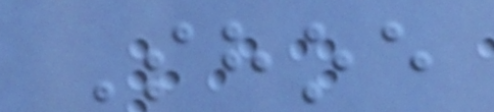Shoe
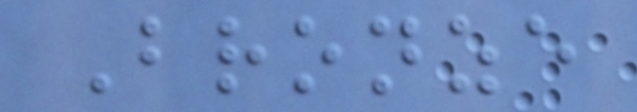Bronze
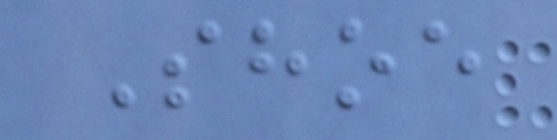Shoe
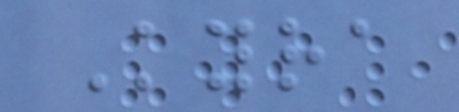Kyra
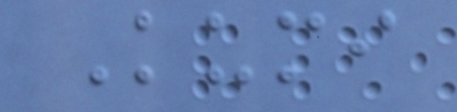Kumi
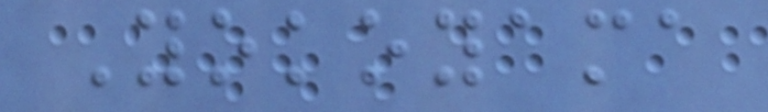Yokoyama
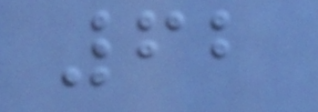62
